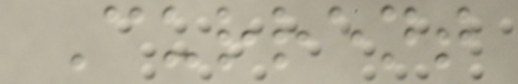Current
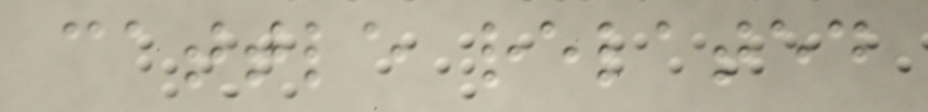cattle related
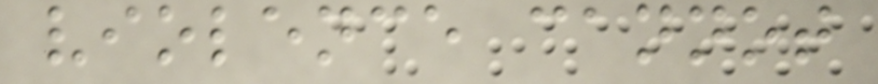violence cannot
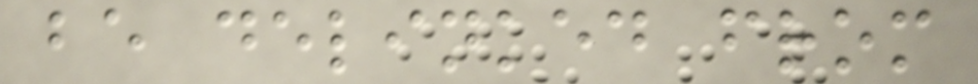be delinked from
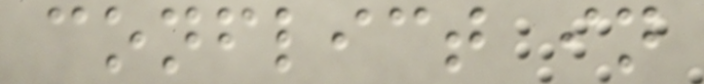conflict in
